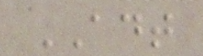ADT
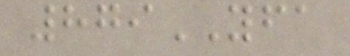879YFA
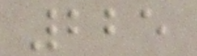225
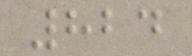824
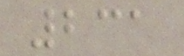231
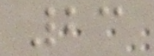23
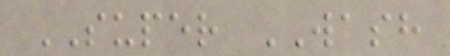SUPER WASH
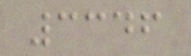3346
